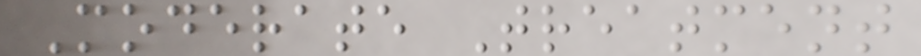Moderate Treatment
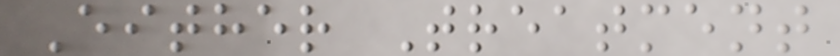Either Treatment
